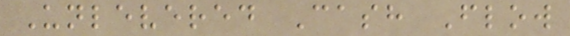Unlevered Cash Flow
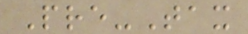Pre-Tax
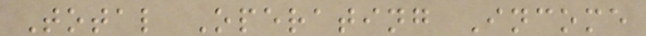Total Operating Income
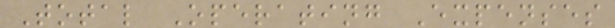Total Operating Expenses
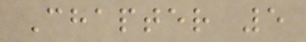Chapter 5
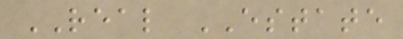REAL ESTATE
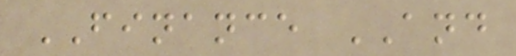FINANCE AND
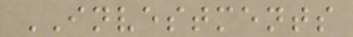INVESTMENTS
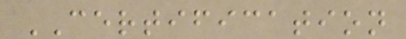CERTIFICATION
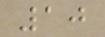10
